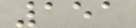151
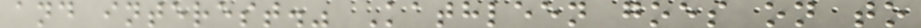and interest." Kathleen goes on to
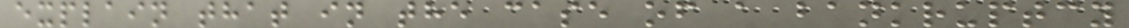explain that in the case of a bankruptcy
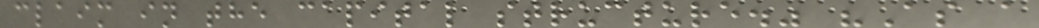claim in the capital structure." "As a
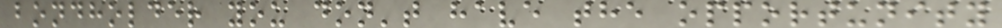bondholder you don't have the opportunity
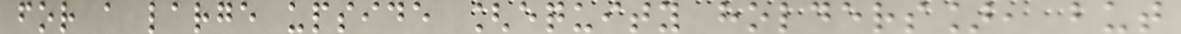for a large upside [equity holders], but
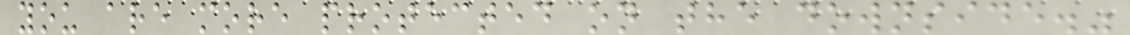you are more protected on the downside."
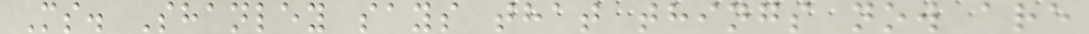Ms. Shanley says that things now are
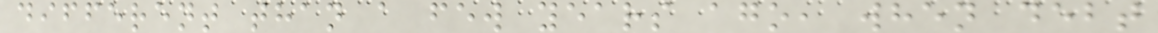different than a few years ago, when debt
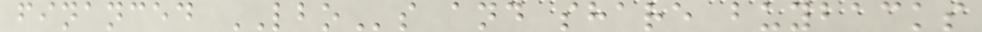financed LBOs and share buybacks
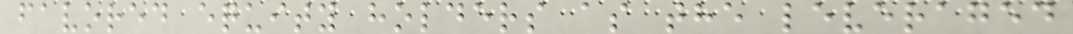favored equity holders as the leveraged
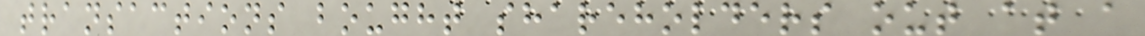transactions bought shareholders out at a
